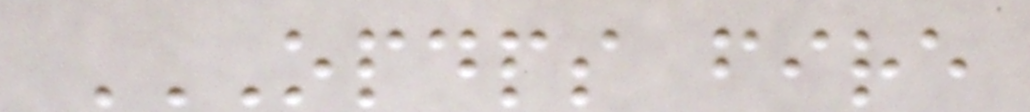OPDPS FIRE
